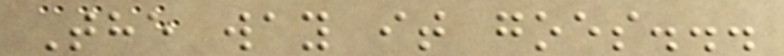The way it goes...
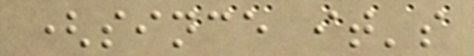(since it's
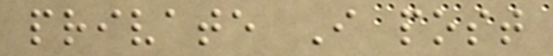private I post
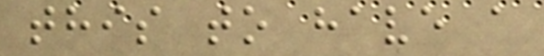this to have a
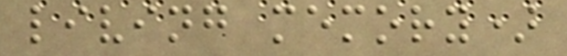living memory)
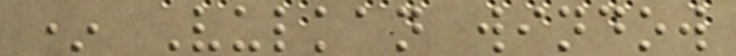* Vulkan window
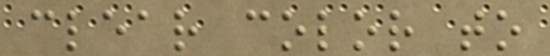clear color to
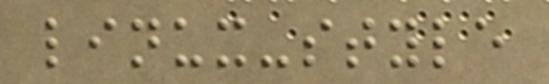linux-style
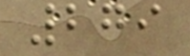279
